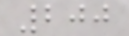200
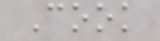Cook
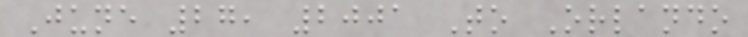June 27, 2001 To Orlando
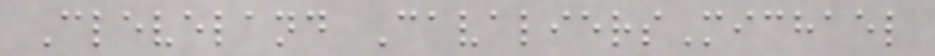Cleveland CavaliersMichael
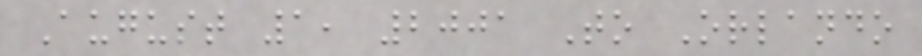August 1, 2001 To Orlando
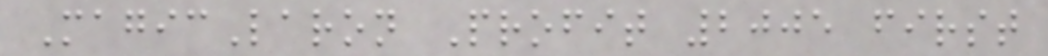MagicLaron Profit 2005 first
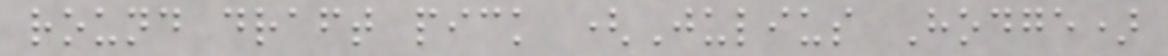round draft pick (Julius Hodge)
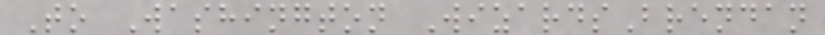To Washington WizardsBrendan
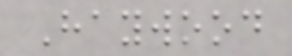Haywood
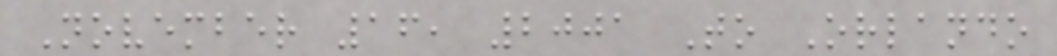November 16, 2001 To Orlando
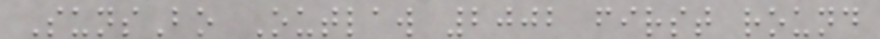SunsBo Outlaw 2002 first round
